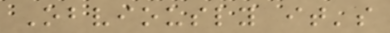Obviously it's
